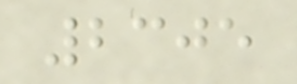2305
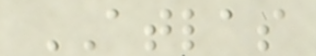ATLAS
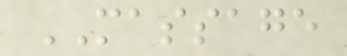MASSAGE
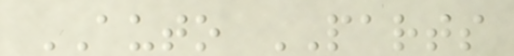AUTO PARTS
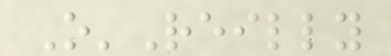O'Reilly
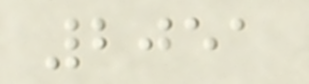2051
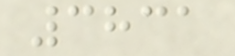3831
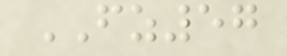FZ57
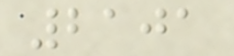2101
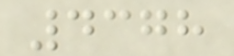4378
